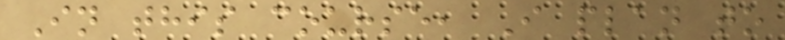In this course, I plan to
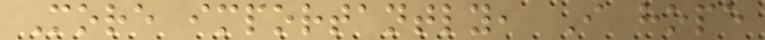More importantly, I hope
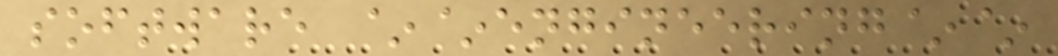software ~~engineering~~
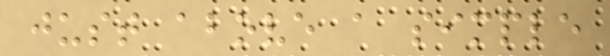just above a simple
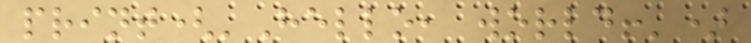print('Hello, world!')
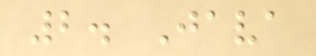2. Java
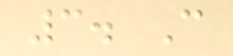3. C
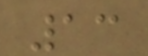13
